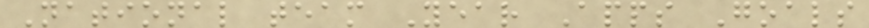National team Year Apps Goals
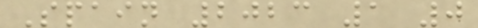Spain 2023 1 0
